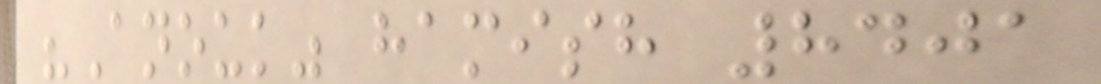"Anouk" hamish 8401
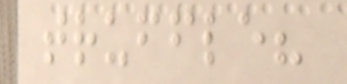truffle?
